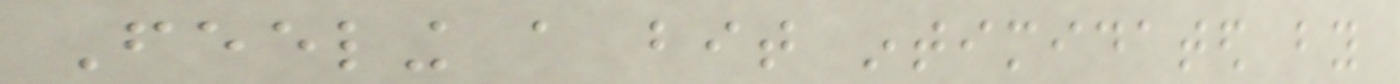Feeling a bit intimidated by
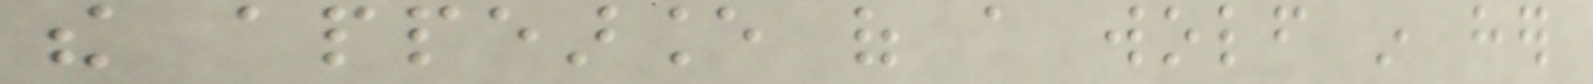the appearance of a wolf in her
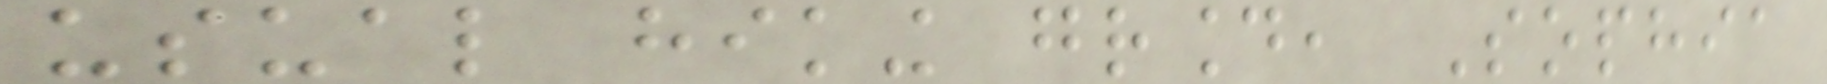usual hiking ground, Sophia
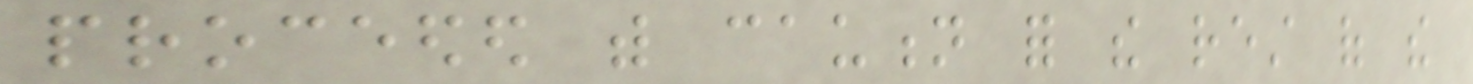proceeded with caution for the rest of the
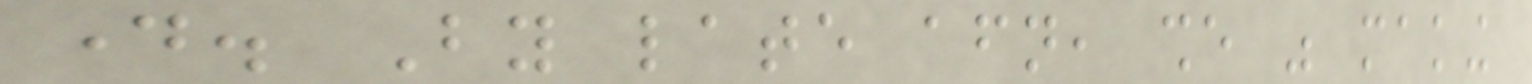day. By late afternoon, she was making
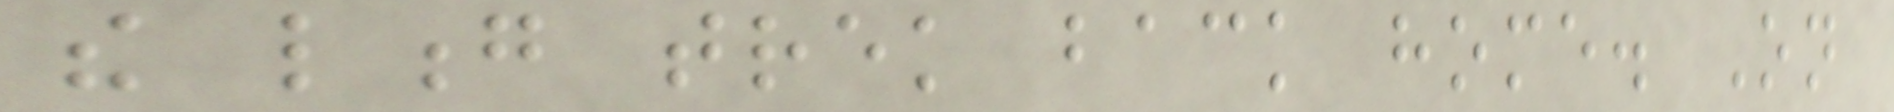the long trek back home. On
